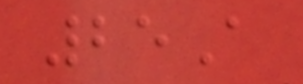25A
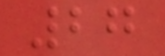27
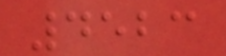4523
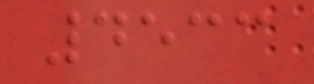4533
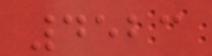4523
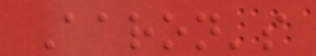Aaron's
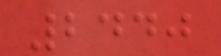2440
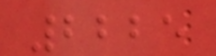2225
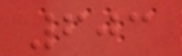603
